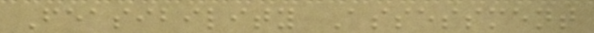Feasibility Assessment
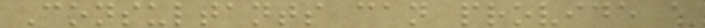Consultants can provide a
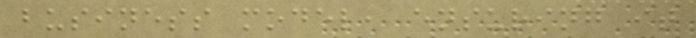business model, ensuring it
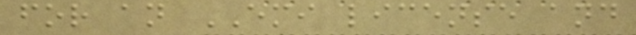for an EMI license and
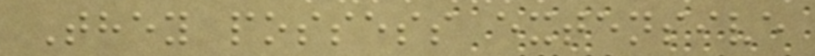They possess extensive
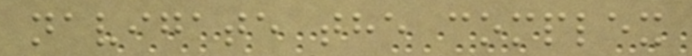navigate the complex
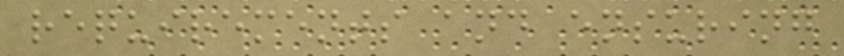requirements and ensuring
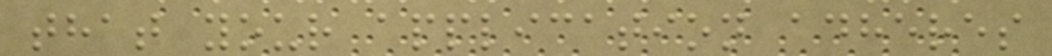that your application adheres
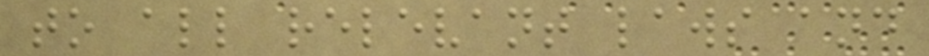to all relevant laws and
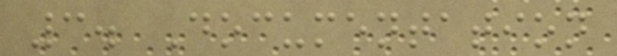3. Documentation
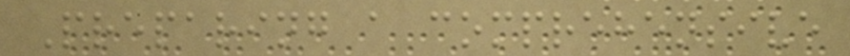Preparing a comprehensive
